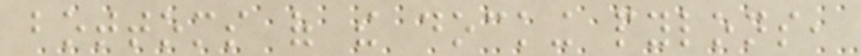bottoms of the docking pylons,
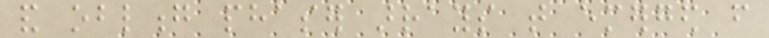and oblong phaser arrays that emerged from
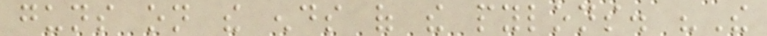guns on the ends of the pylons. "The
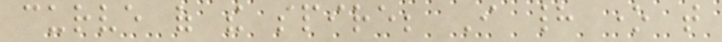curve of the spire; I had one that
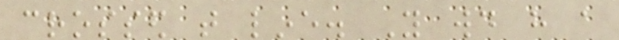crossed that line. You would have a
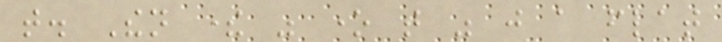that. Then there was one that was just a flat
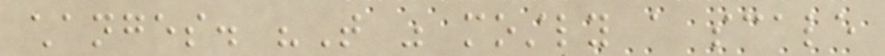changes. "That was mostly a scale
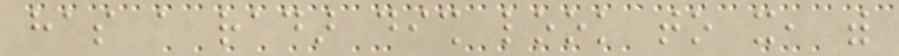has a radar dish look to it, with
